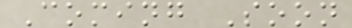Coming Soon
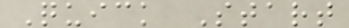Quick Start
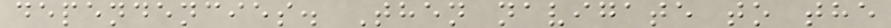dependencies. Then navigate to the
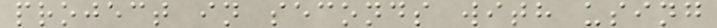project in seconds with using
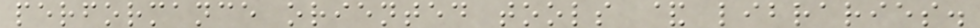performance oriented tools & libraries.
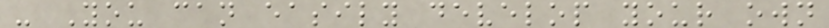- You can easily develop your own
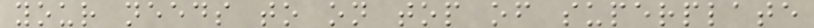your needs to on top of superplate
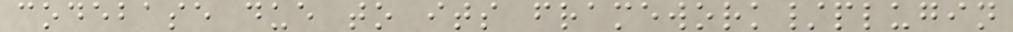codebase due to its framework/plugin
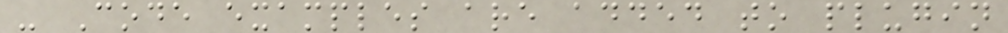- Code examples are added to plugin
